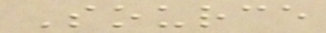Source
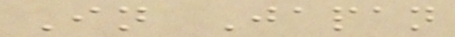In Japan
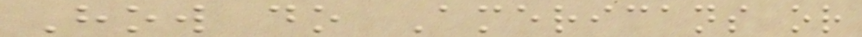How do Americans or
